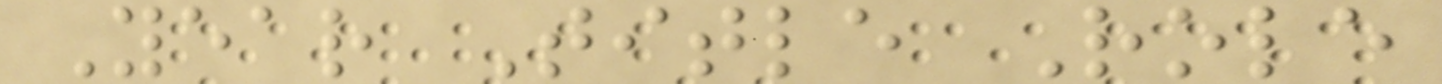Year Title Role
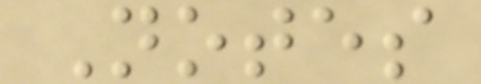Notes
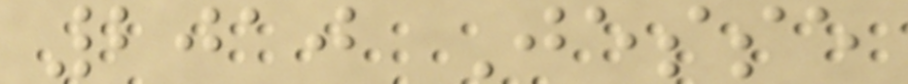2010 Jesse
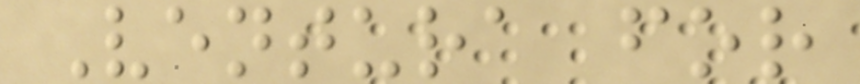Ventura for
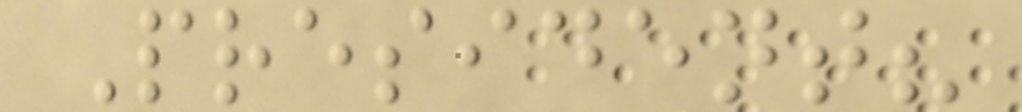President?
